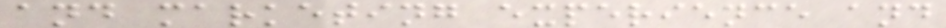and marketing experience and
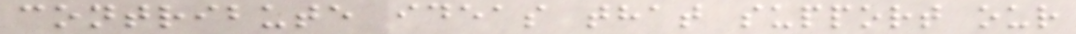contribute ideas that support our
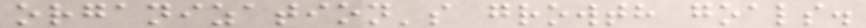organization's growth goals.
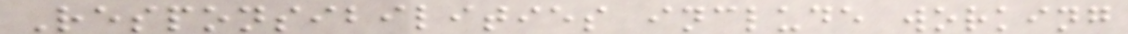Responsibilities include working
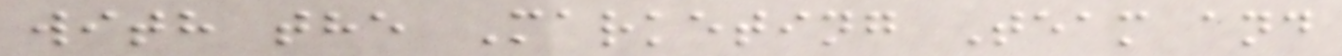with the Marketing Team and
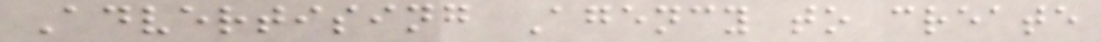Advertising Agency to create
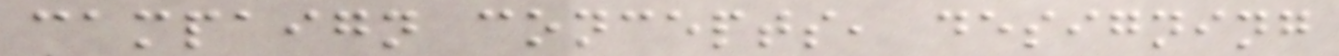campaign concepts, designing
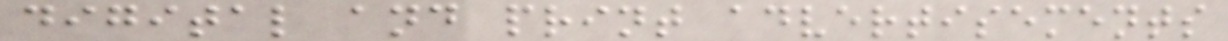digital and print advertisements
